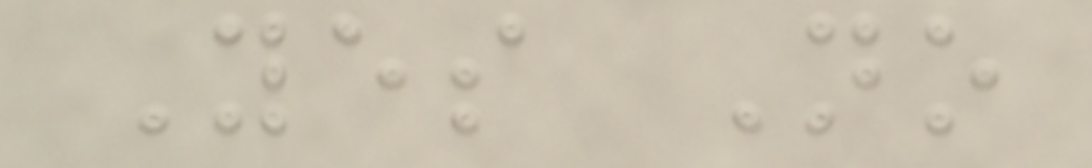Yes No
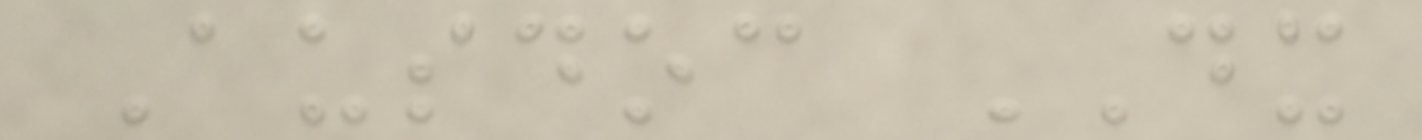Ausdoc DX
